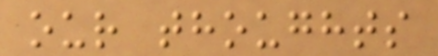our thoughts
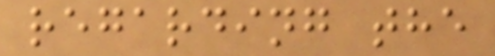regarding the
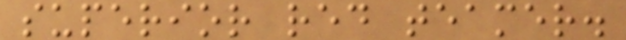superior red teamer.
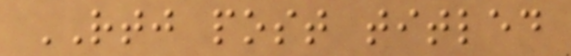RTJ post titled
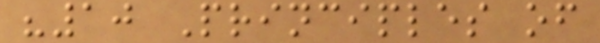"10 Principles of
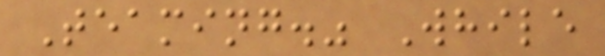Teaming." While
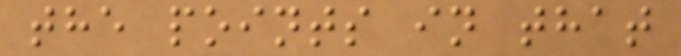the points in that
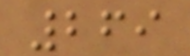269
